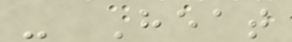- Heat
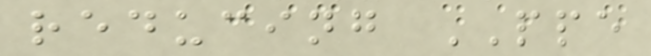reducing PPE
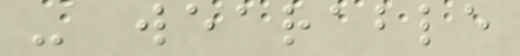- wearable
